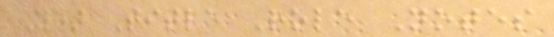Year Title Role Notes
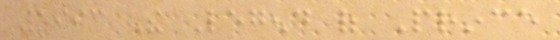1993 The Legend of Prince
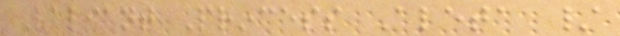Valiant Princess Aleta /
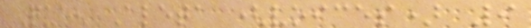Queen Aleta (voices) 9
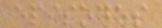episodes
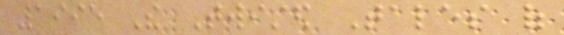1995 The Twisted Tales of
